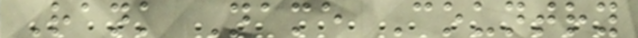Rank Name Country
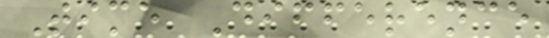Time Difference
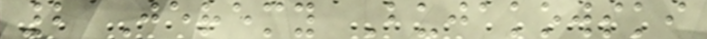2 Jeremy Bujakowski
